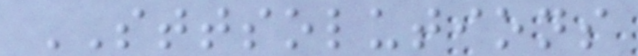STTSOLUTIONS
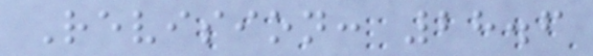Revision: 28.6
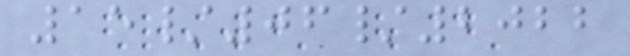15/06/2022
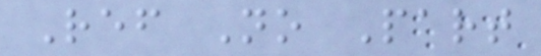Ref No Part
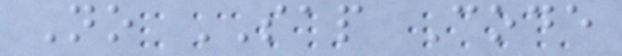No SAP Code
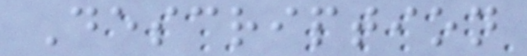Description
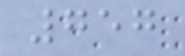757
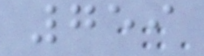759
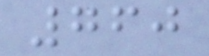760
